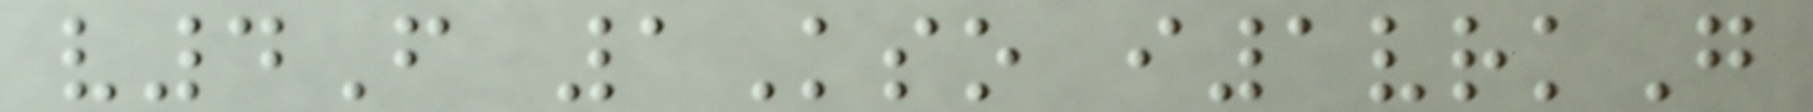v4F 1Kso i1vrkG
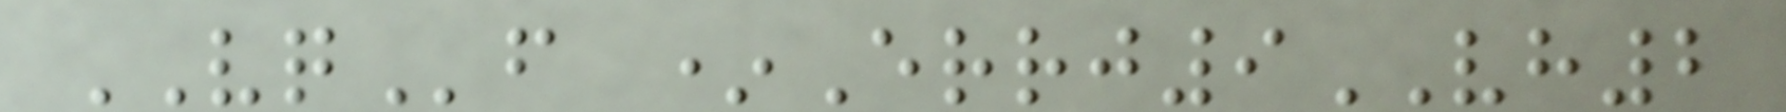VQf *Errj9VH2
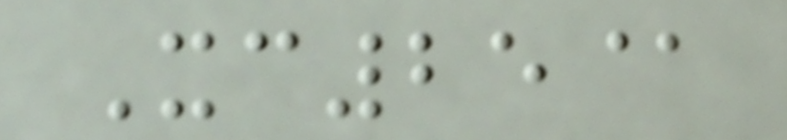Xc25@
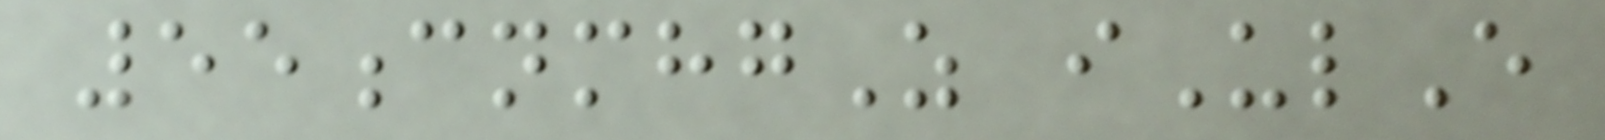55cnmhgZ iUlE
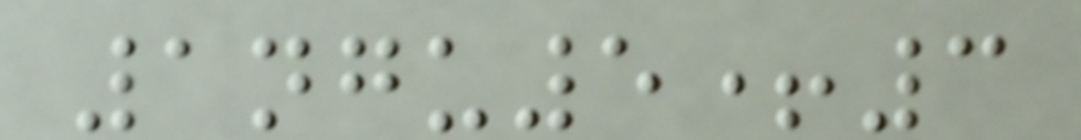1ngu5+3
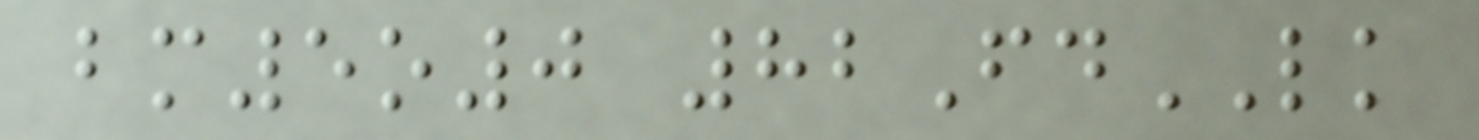bm5o0 82FdLK
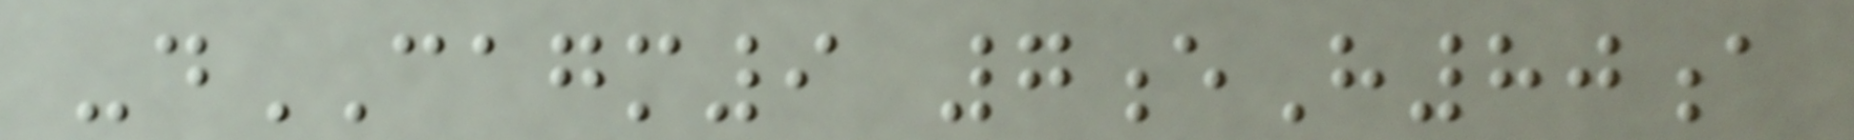-dCAGM9 7eH80a
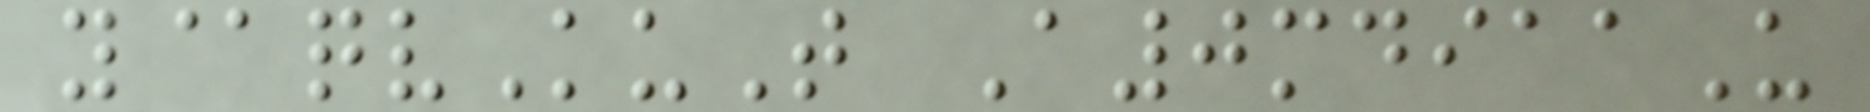y@qvKuT A0mdiaaU
